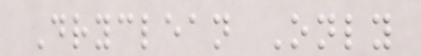Dryclean Only
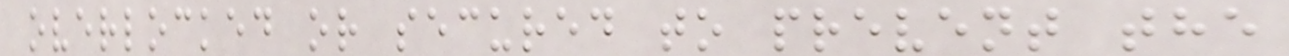overlocked or secured to prevent the
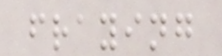fraying
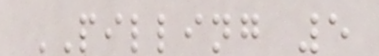PILLING 5
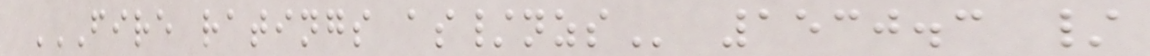FIRE RATINGS AS/NZS 1530.3 /
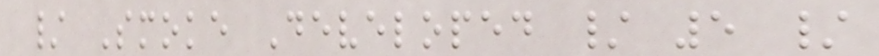/ Smoke Developed / 5 /
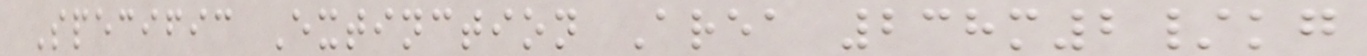Specific Extinction Area 238m2/kg
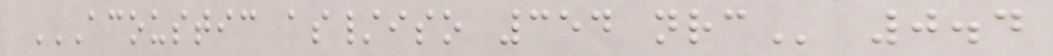ACOUSTIC AS/ISO 354 NRC 0.4
